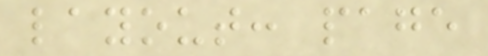layout: page
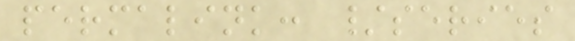permalink: /series
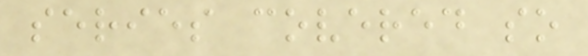series covered so
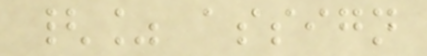{% assign
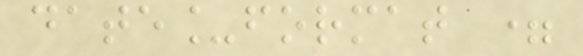date_format =
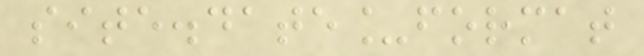site.date_format
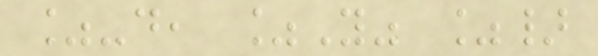%-d, %Y" %}
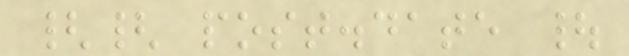{{ post.date |
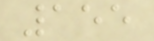155
